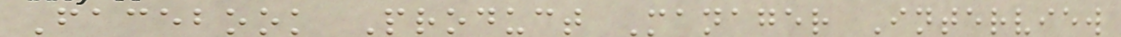Facebook Product Manager Interview
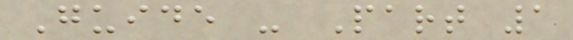Guide - Part 1
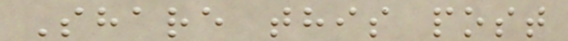Share this post
